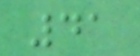41
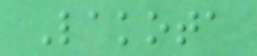Lakota
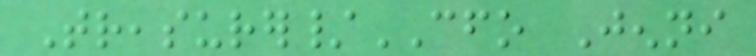Treasurer/CFO Jenni
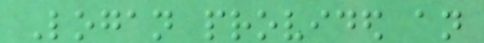Logan provided an
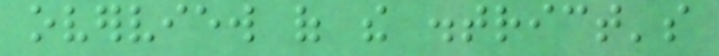overview of the district's
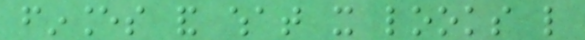finances and what it looks like
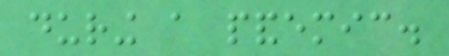during a pandemic.
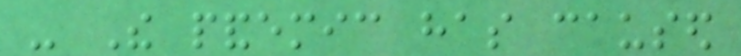- The pandemic has caused
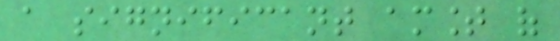a significant amount of
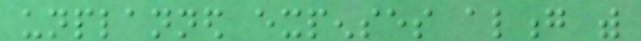unplanned expenses along with
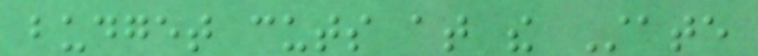budget cuts at the State
